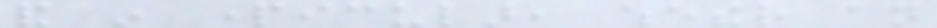and in particular, whether an
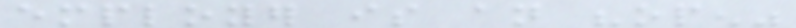employer is an "open"
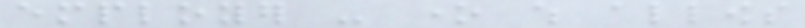employer - one which allows
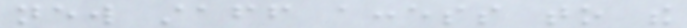new staff access to the
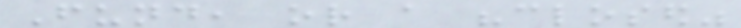Fund, or a "closed"
